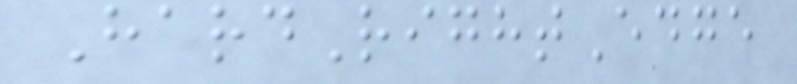HardRightEdge
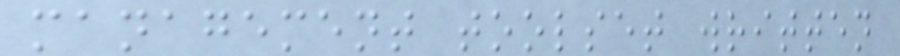management toolset written
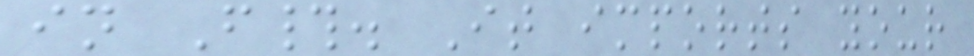in F#. It imports your
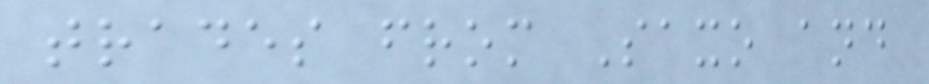trades from Saxo and
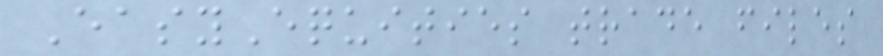EasyEquities trade files
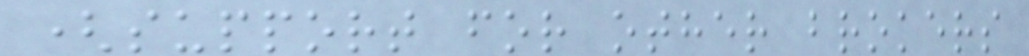(support for other brokers
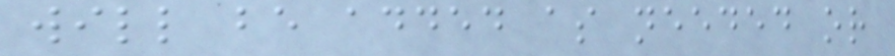will be added as needed or
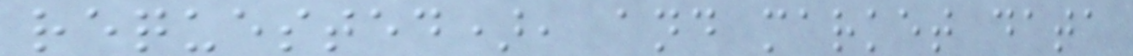requested), and market data
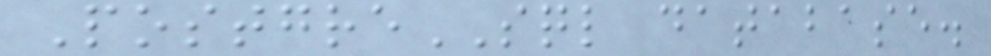PostgreSQL database.
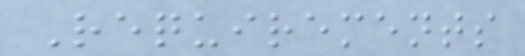Requirements
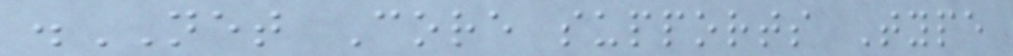.NET Core supports Type
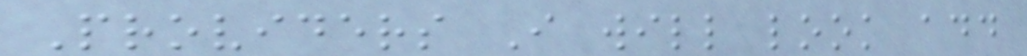Providers I will look add
